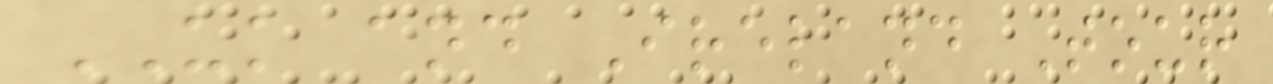UK and Ireland Tour
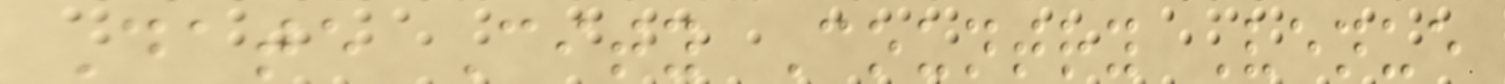Date City Country Venue
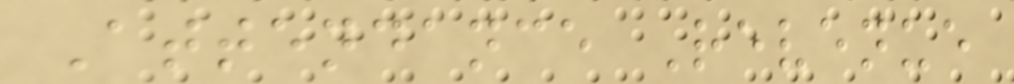Attendance Revenue
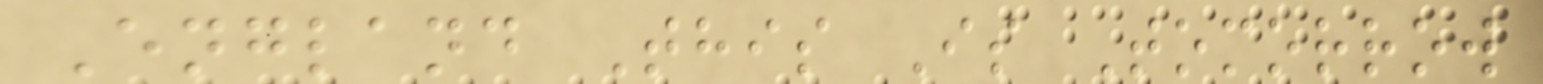England This Is Tomorrow
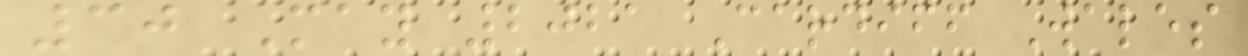30 May 2021 Cardiff Wales
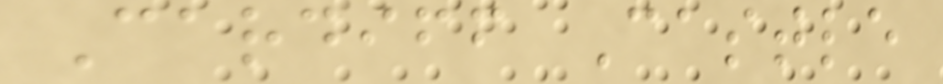Cardiff Castle
